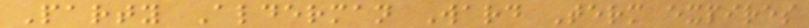Party Alderman Ward Term expires
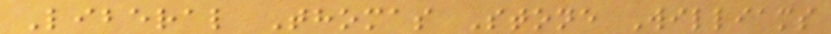Liberal Thomas Stone Williams
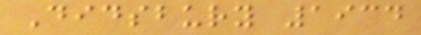Didsbury 1934
